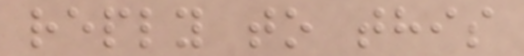reply to this
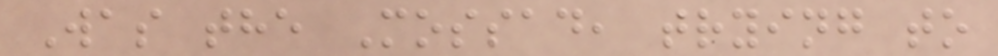Was the Mossad, trying to
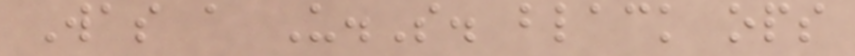Was a U.S. black ops
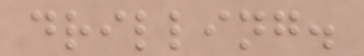drilling.
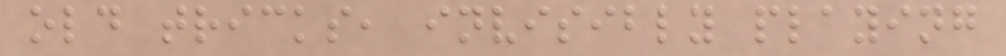old tricks, invisibly playing
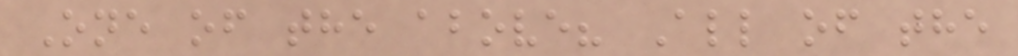One of the above? All of the
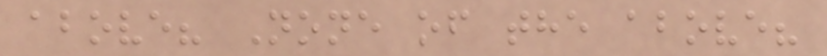above? None of the above?
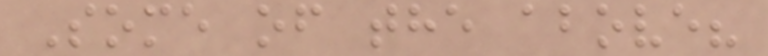Some of the above?
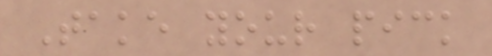Take your pick
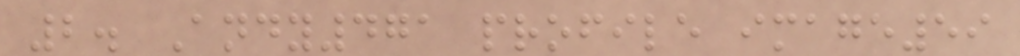2. Andy471 profile image59
